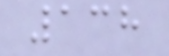138
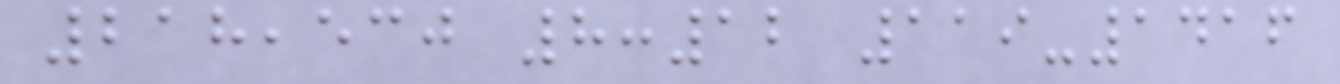218,530 8:12 119-1416
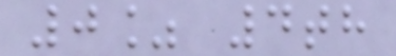0% 4th
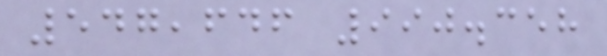547,646 990.358
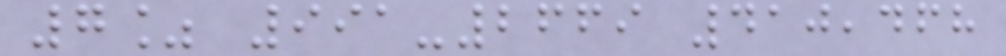7% 991-2669 410,468
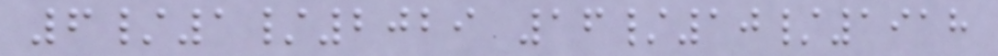6/1/2029 16/10/1918
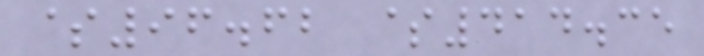$96.62 $414.35
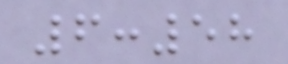6:58
